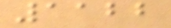1122
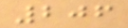206
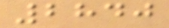2840
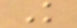K
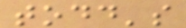todd's
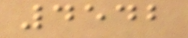4542
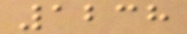1238
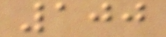100
